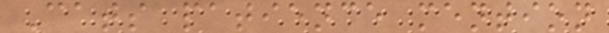Cats patience mention
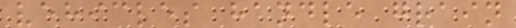vehicles handle grain
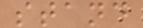stand
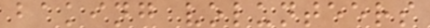baking volunteers
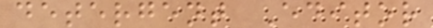detergent Editor
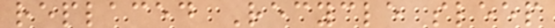replaced Recycle sleep
